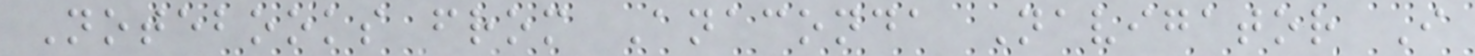Notebooks from Anaconda Navigator I
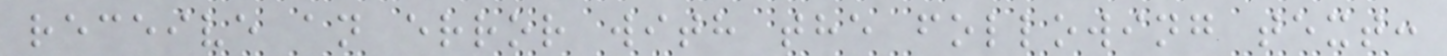receive an error with the following text:
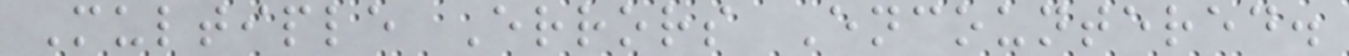Multiple Errors Encountered.
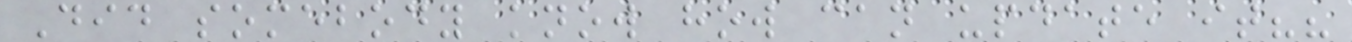Did somebody know how can update it??
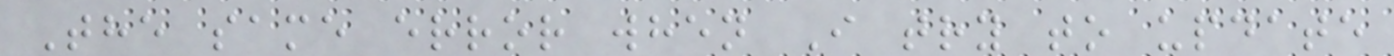The same error when I try to update
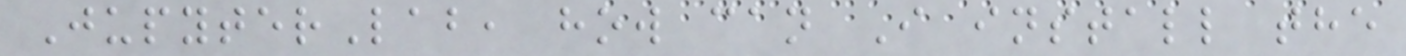JupyterLab, how can I install the
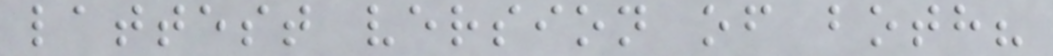lattest version of both?
